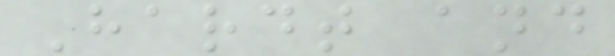Hardt and
